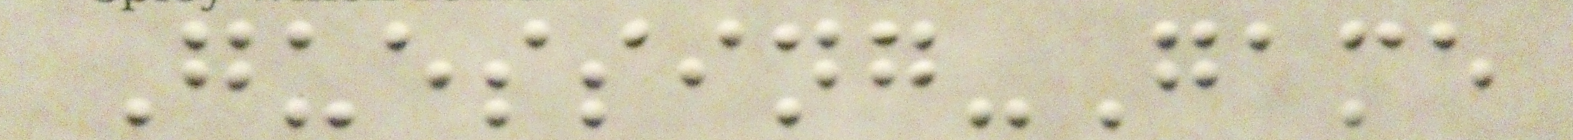Guessing-Game
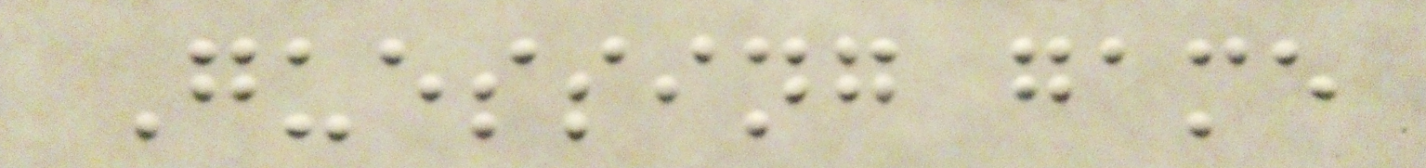Guessing game
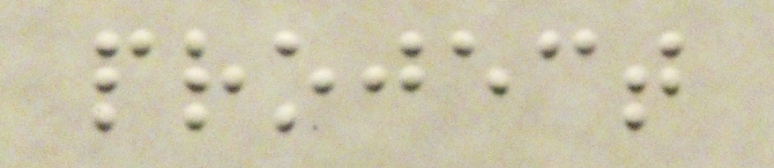project
